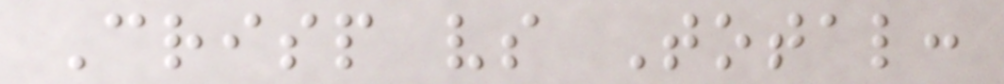Crisp vs Total:
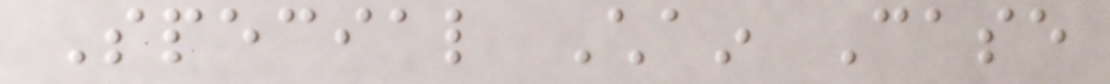Special Chain Case
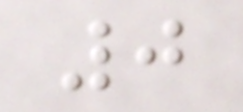0
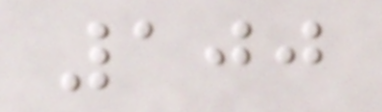100
